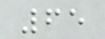65
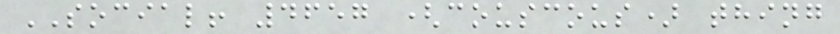SOCIAL! 4657 (couscous) thing
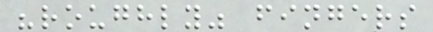"roughly" fingers
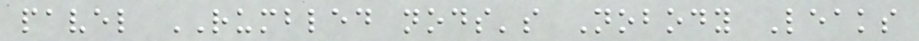pavel RUMBLED nods's Nobody Leaks
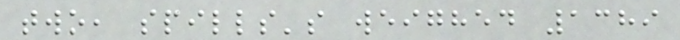two, spills's weighed 1389
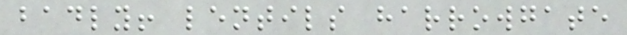badly! lentils harrowgate
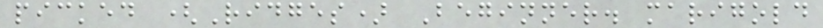picked (Ridges) Beginner. marigold
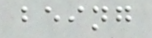being
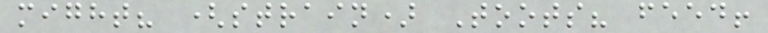might? (strain) Toots? feed!
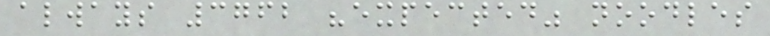always 3762 "expected" noodles
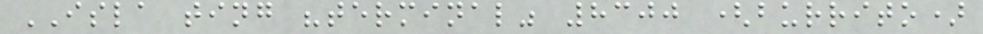ISLA ting "terminal" 8300 (burrito)
